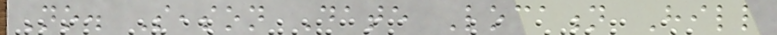No. Season Date Location Hill
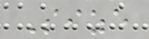Size
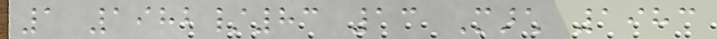1 1982/83 13 March 1983
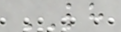LH
